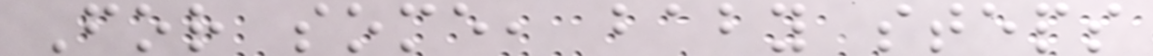For some, baby steps
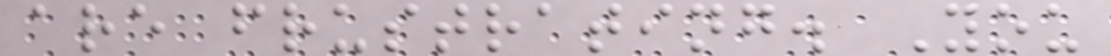are frustrating. You
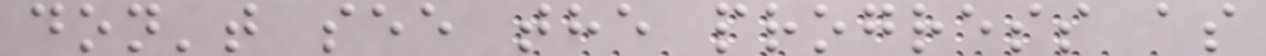don't see the progress as
